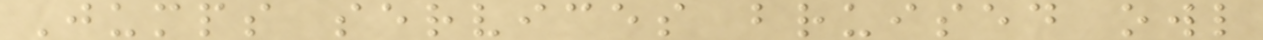Jumps services bruised owl
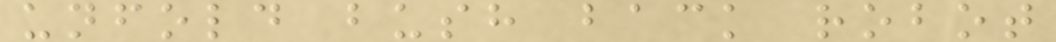unfold bush back robot
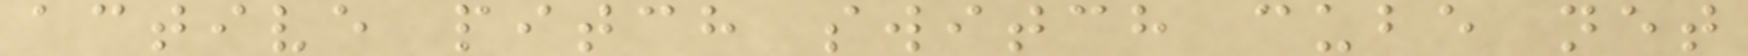active pitch switch cube net
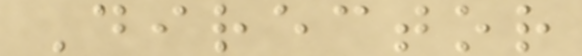Director
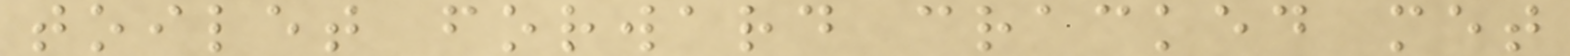toilet forward cracked met
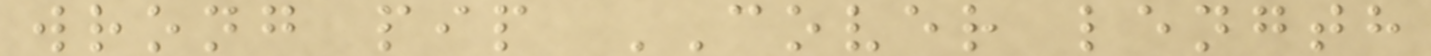wrong pip COVER length
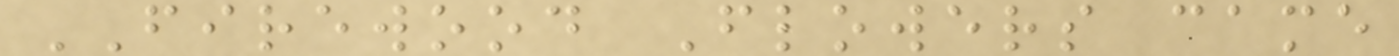FIREWOOD Flowers came
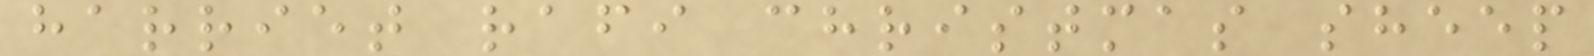harriet rafi christmas sheep
